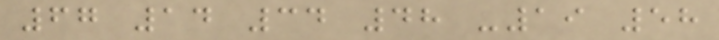67 14 34 48 -19 58
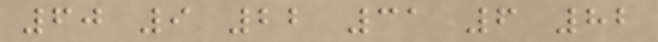60 9 22 31 6 82
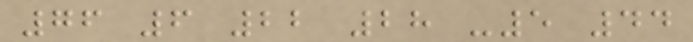76 6 22 28 -5 44
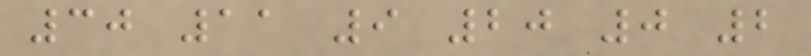30 11 9 20 0 2
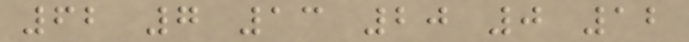62 7 13 20 0 12
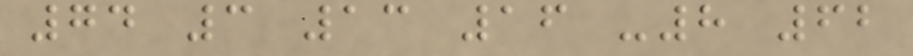74 3 13 16 -8 62
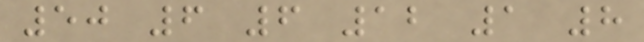50 6 6 12 1 8
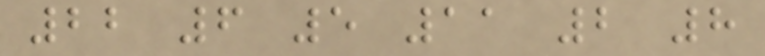22 6 5 11 2 8
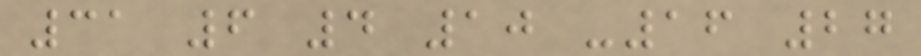31 6 4 10 -16 27
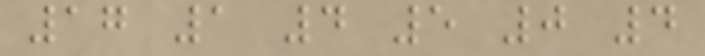17 1 4 5 0 4
